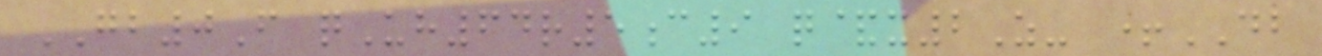GB0F qUh64r5c9 q&x2Z- +DB
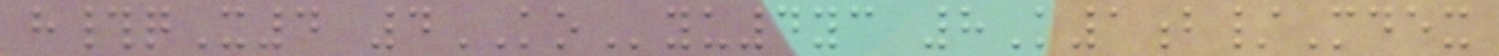h#qX4 4KOyu4yc 8K1b/Mdex
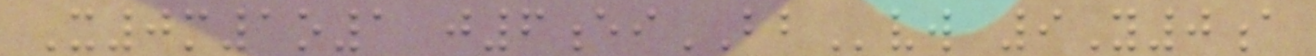X0m1o1 j6eiBBvw 9Y0a
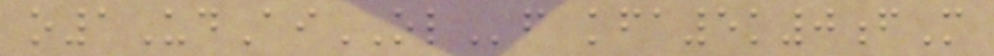o1UdAiOLf kfa5k0fM
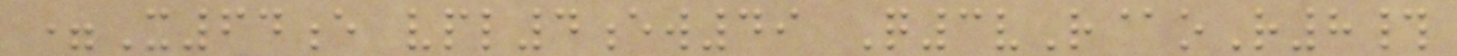=X64e vpl4ew49 Q3vR@oR8#
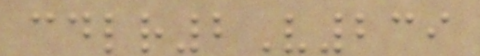cdlr2V239
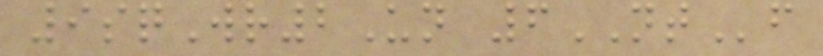9sqWr2Un 6NTf
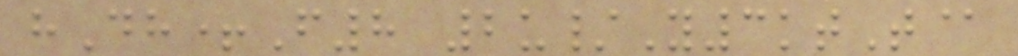hDh+F8 2u/Y3ktT@
